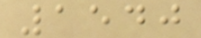1540
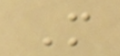M
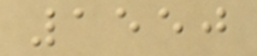1550
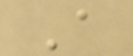A
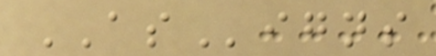ASigns
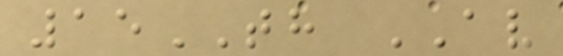15TH AV
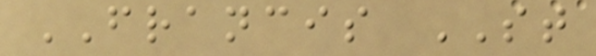FRANCIS ST
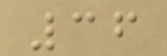36
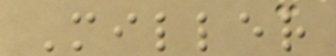Miller
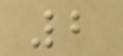2
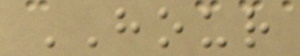HOUR
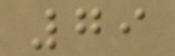79
